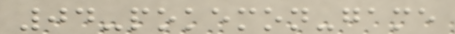04-pokemon-game
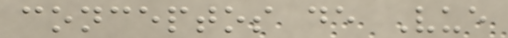conceptos de Vue
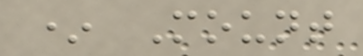* Mount
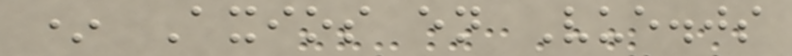* Axios en Vue.js
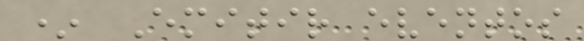* Emitir eventos
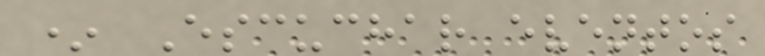* Escuchar eventos
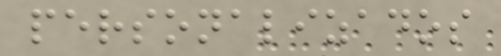personalizados
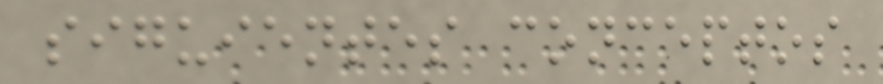siguientes conceptos
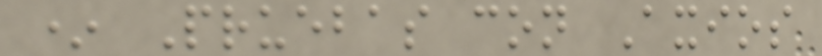* Pruebas con Axios
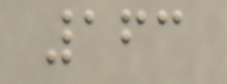163
